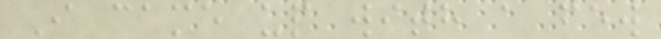I came up with a few
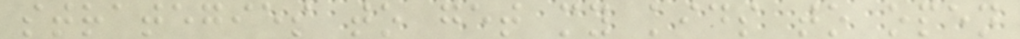strategies to get my kids to open
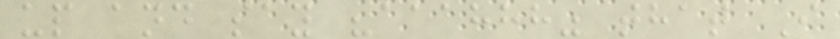up and say "aaahhh" that I
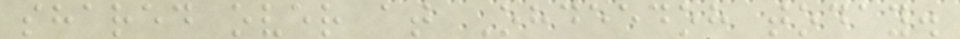shared over at Ohdeedoh today.
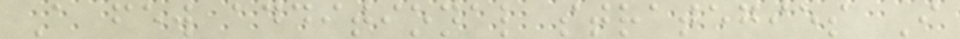A few additional strategies I
